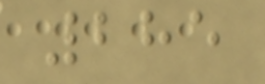285
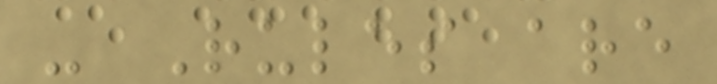- Rules are
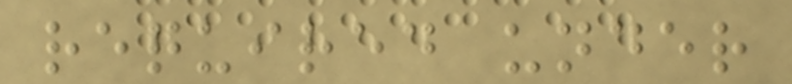required under
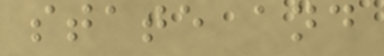state and
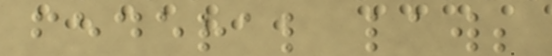federal law;
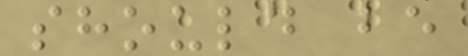should be
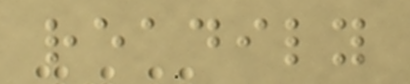readily
